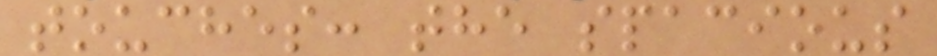touches: the spacious
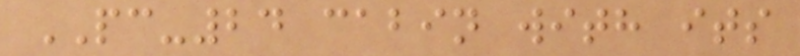PC-24 cabin with its
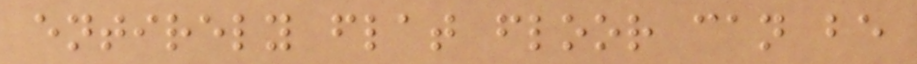entirely flat floor can be
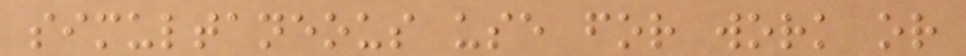simultaneous use for work or
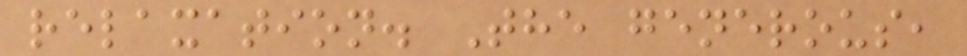relaxation. The generous,
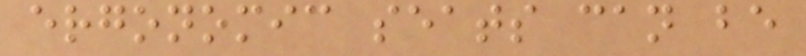ergonomic seats can be
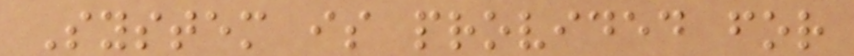System is provided for
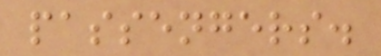passengers.
